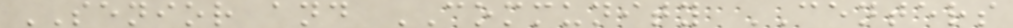SENIOR and COMMUNITY CENTERS
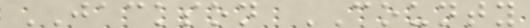JACKSON COUNTY
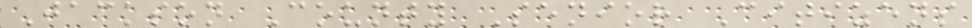Jackson County Senior Citizens
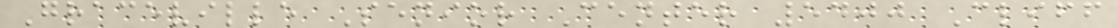Graceville Senior Center 5400 Cliff
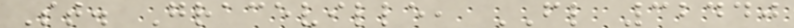St. Graceville, FL 32440
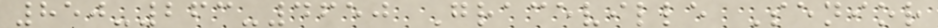850-263-4650 Graceville Senior
